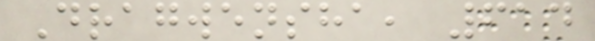Dragwensha, 614
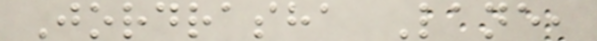Jordrasha Lane,
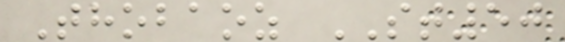Thobaoz ST50
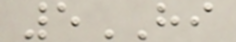5HI
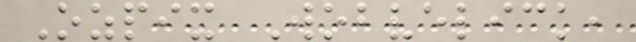Ozpix Wobvelick,
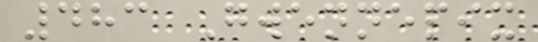483 Gwennepix
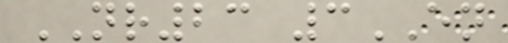NR23 3EN
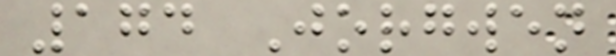174 Jorgwen
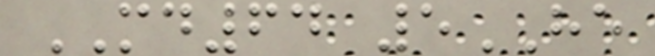MD64 5HE
